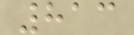813
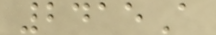2415A
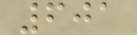601
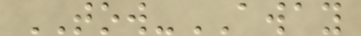TOW-AWAY
